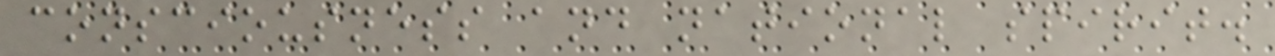consciousness and national spirit.
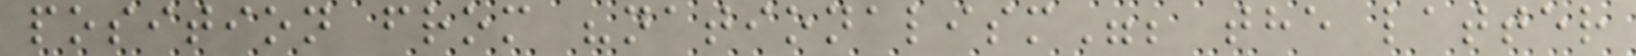position from "nationalism"; the latter
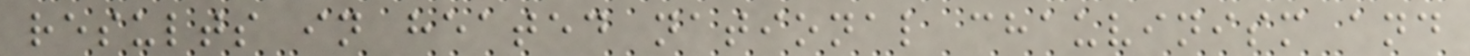results in heated national chauvinism and
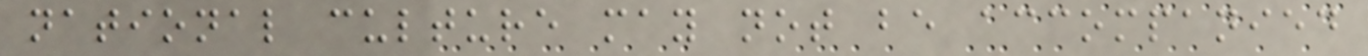national culture may not be accompanied
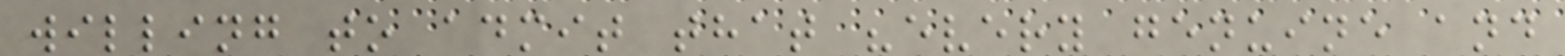willing to admit that "every genuine and
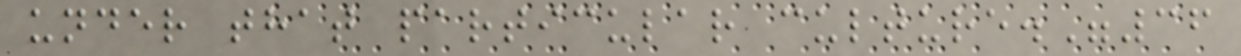under that particular culture."36
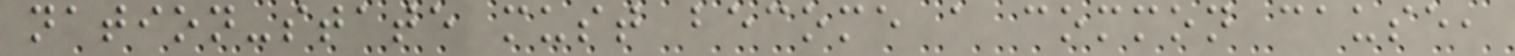nation-state must become a common cause,
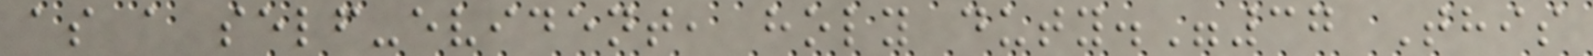as a self-evident, holy duty."37 This
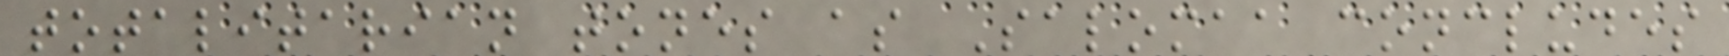totalitarian tones as Salomaa concludes
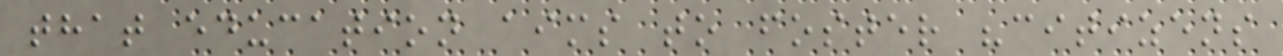that education aims to foster "citizens
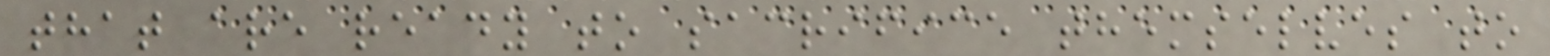that are ready to sacrifice themselves to
